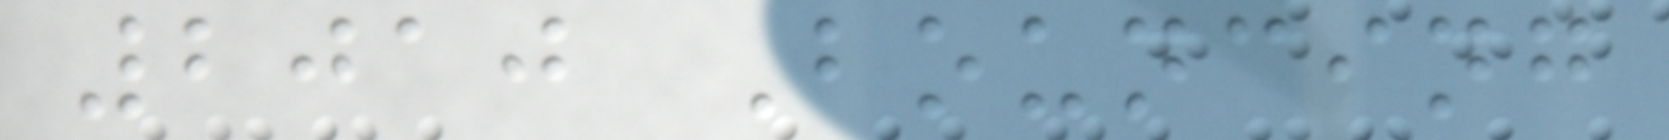2010 Bouncing
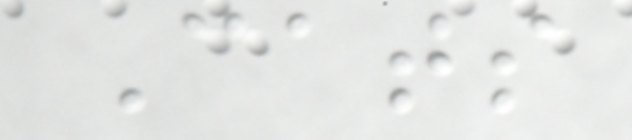Cats
